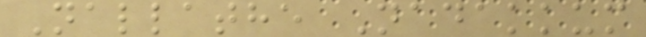Nallathe Nadakkum
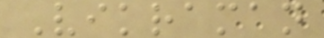Vikraman
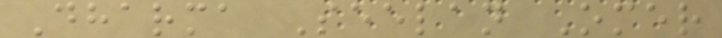Dharma Seelan Omer
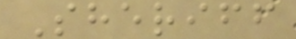Sheriff
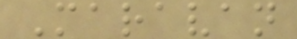Maravan
